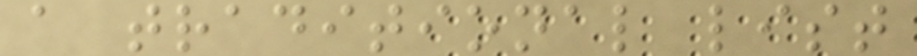a traditional list
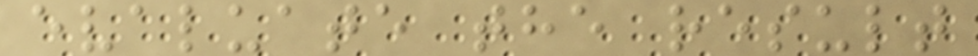evaluate the result
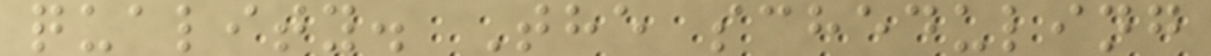quality. The scheduling
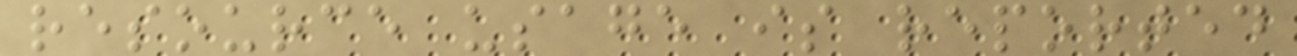resource usage is reported
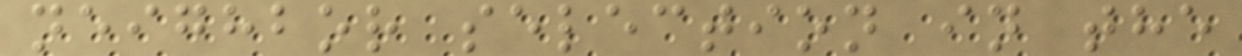neighbor selection in the
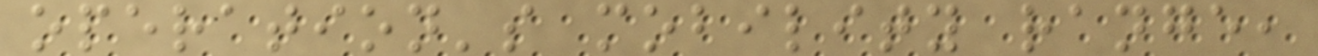operation's mobility range,
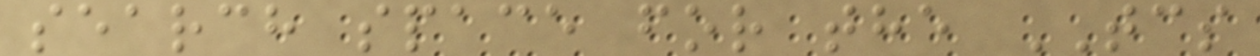search space for the TCS
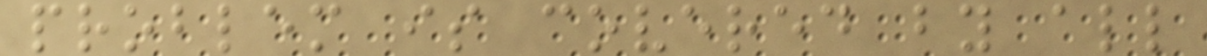problem is covered by all
